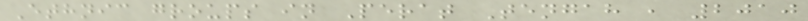Ethnic groups in Perat Tengah , 2010
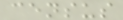census
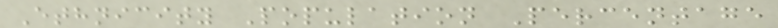Ethnicity Population Percentage
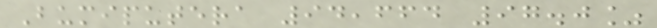Bumiputera 94,664 97.0%
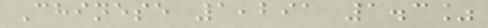Chinese 1,291 1.3%
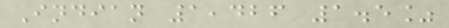Indian 1,426 1.5%
